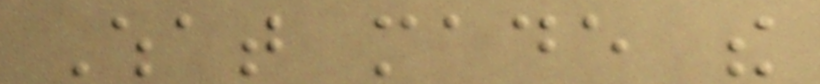What made the
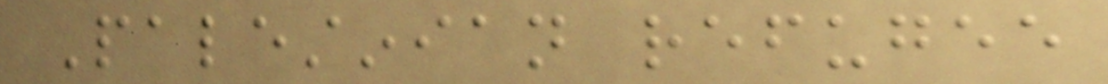Palestinian refugee
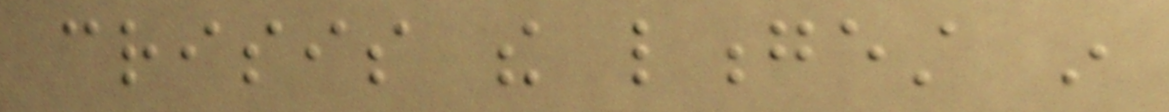crisis the longest in
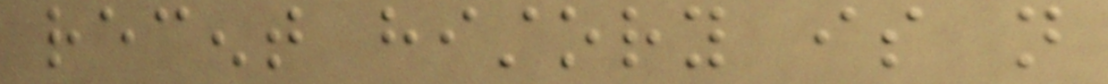recent history is not
